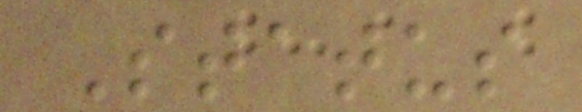Status
